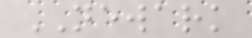NEWARK
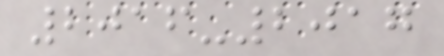2016-2017
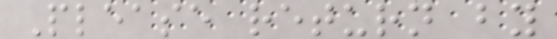Please return by
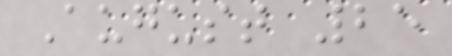August 25
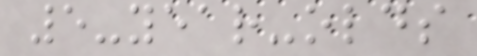5-year-olds
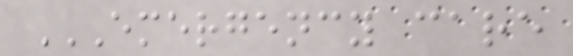EMERGENCY CARE
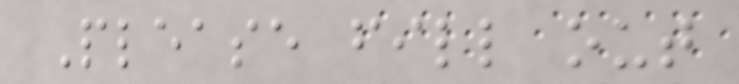Please fill out
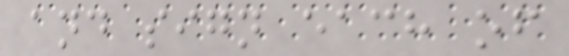and sign each of
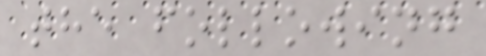the following
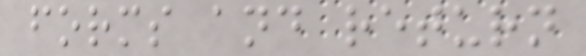forms and return
